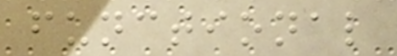functional
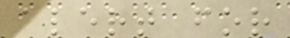alert for
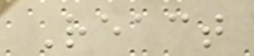React
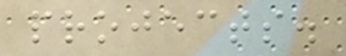projects.
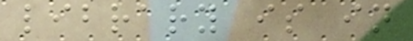library is in
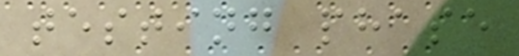testing phase
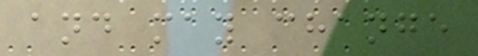and may change
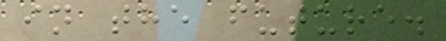in the future.
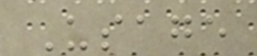Usage
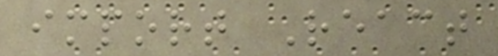import React
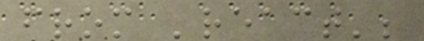from 'react';
